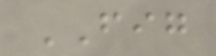FIG
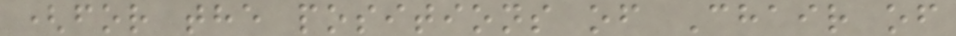(for the positions of Chair of
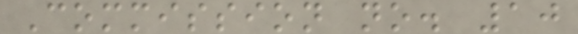Commission no. 10
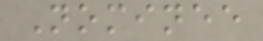Nominee
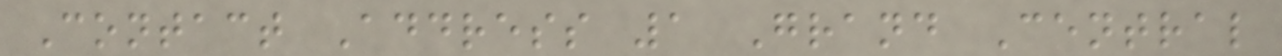Contact Address 1 Grand Central
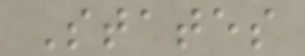States
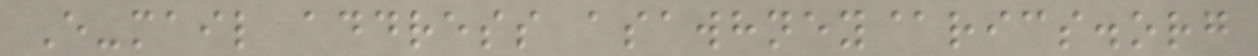E-mail address asawhney@rics.org
